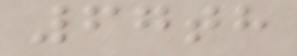67th
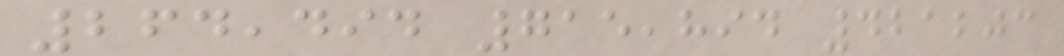264,494 715,894 421203
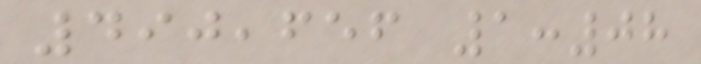490,656 1:08
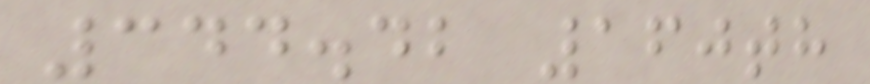344.42 160th
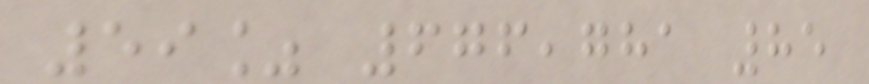59% 676,781 85
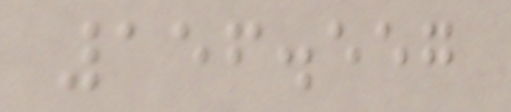156.557
